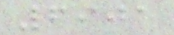6901
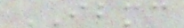IBMC
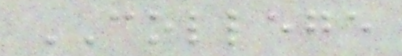COLLEGE
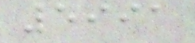5991
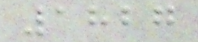1827
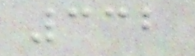332
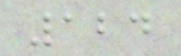124
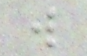w
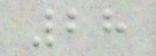28
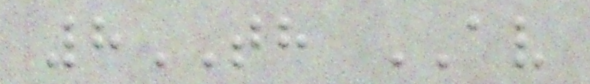8TH AV
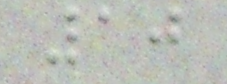10
